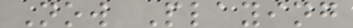Now Playing
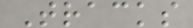Tracks
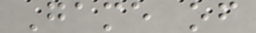Game of
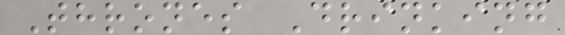Thrones Drinking
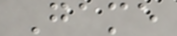Game
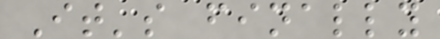It's finally
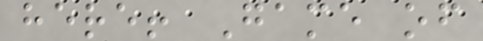here! Game of
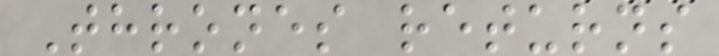Thrones returns
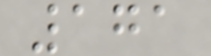171
